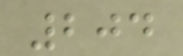204
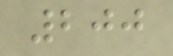200
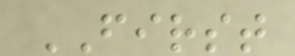FIRST
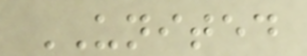UNITED
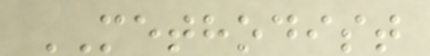METHODIST
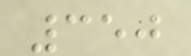350
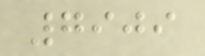7909
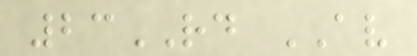23RD AV
